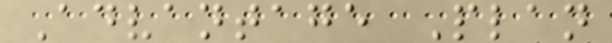Advantage Plan
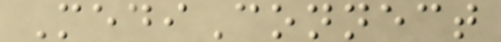MediConnect
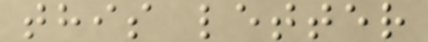this letter
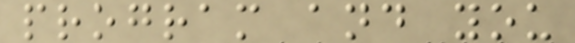program and you
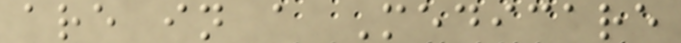are in a Medicare
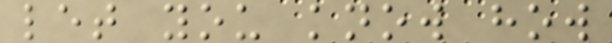let you know how
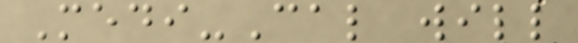Medi-Cal will
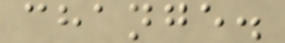change.
